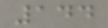144
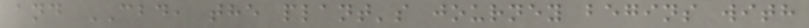and CBD, the plant's journey begins with
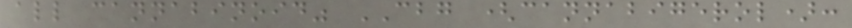all cannabinoid" CBG (cannabigerol):
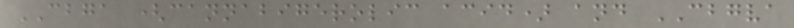CBGA (cannabigerolic acid) and CBGVA
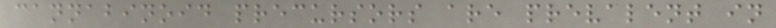cannabinoid precursors are prevalent in
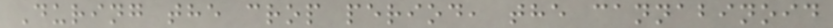During the crop period, the cannabinoid
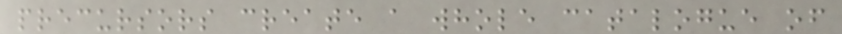precursors create a whole catalogue of
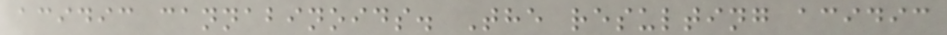acidic cannabinoids. The resulting acidic
